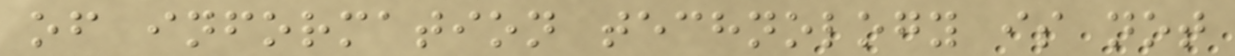of information technology is not
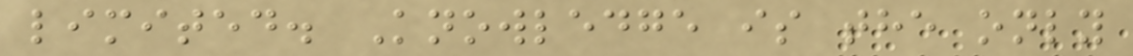limited. Knowledge is the only
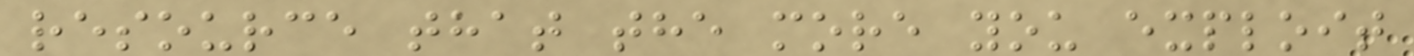resource that the more you exploit
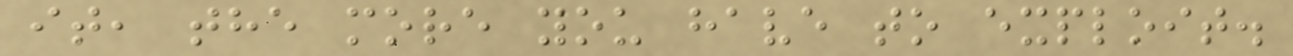it, the more you have to exploit.
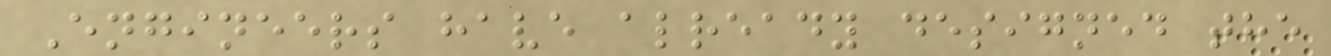Engineers have already designed the
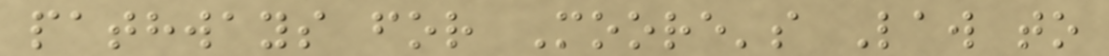pathways for Moore's Law to
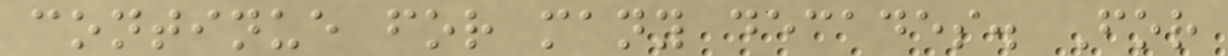continue for many decades. For
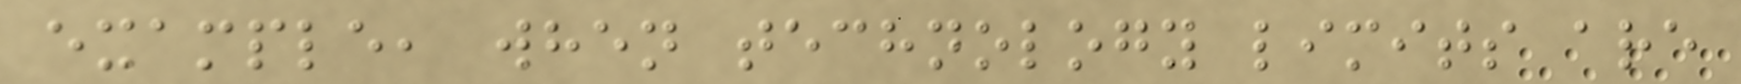example, when technology limits are
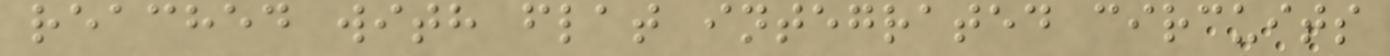reached with flat integrated circuits
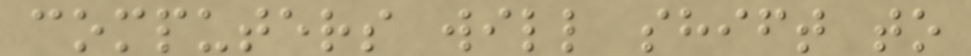computers will shift to
